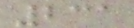231
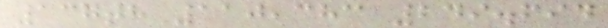137th 110,383 249.694
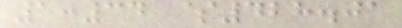1:34 $428.01
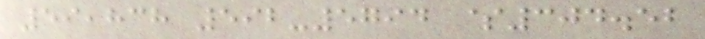59,838 592-5794 $304.52
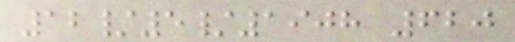12/5/1908 620
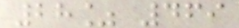28% 469
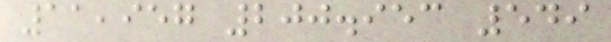11,957 200.953 549
